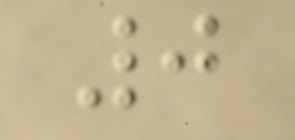0
